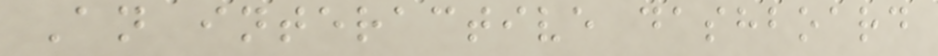An interactive dashboard
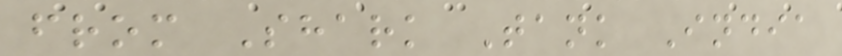from Shark Tank India
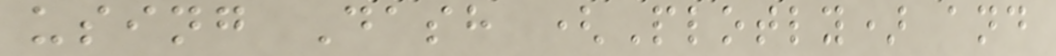using Dash (Plotly) and
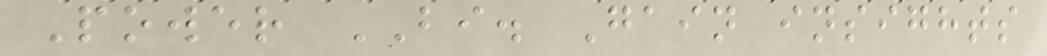Power BI. Gain insights
